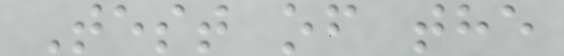Test of the
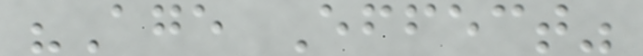"Age Effect"
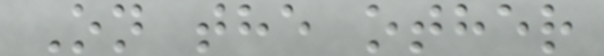On the other
